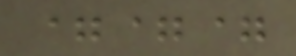===
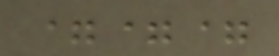===
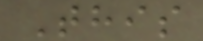This
